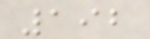192
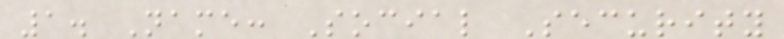1. Name: Social Security
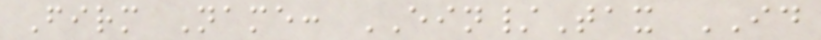Firm Name: EIN/Tax ID
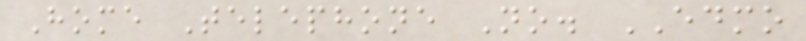Home Telephone No. EDMO
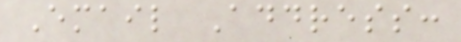Email Address:
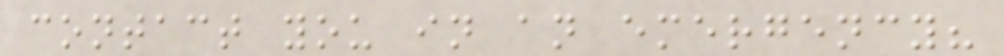contact you in an emergency?
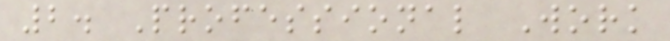2. Professional Work
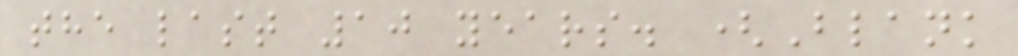the last 10 years. (Blank
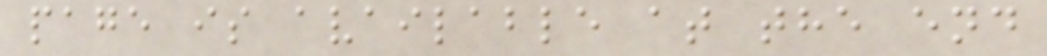page is available at the end
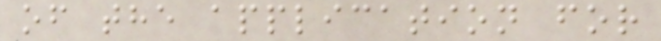of the application for
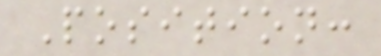Position:
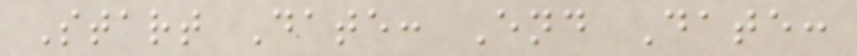Start Date: End Date:
